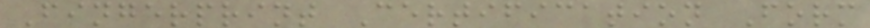Fingerprint Certification Form
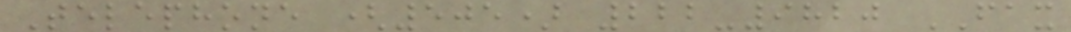Telephone (505) 222-9820 FAX
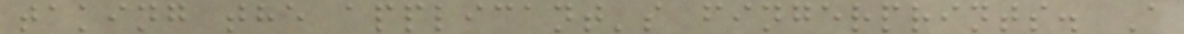taking the applicant's fingerprints. A
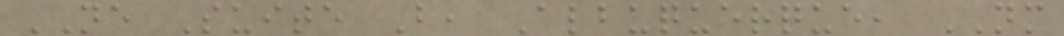NE Suite B, Albuquerque, NM
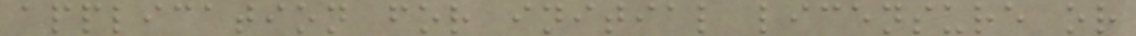application for initial licensure or
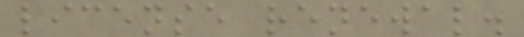license renewal.
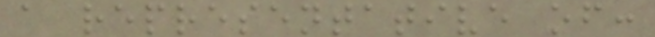a representative of:
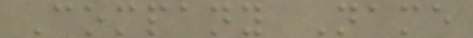Company Name
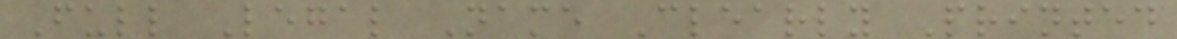Full Legal Name Clearly Printed
